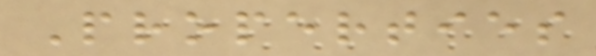Properties
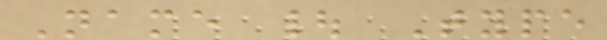Name | Type
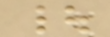|
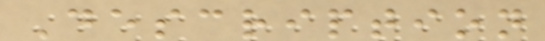Description
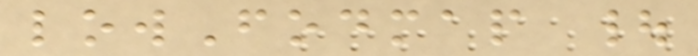lowFodmap |
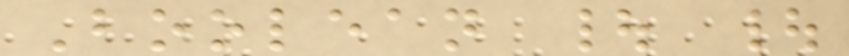Boolean | |
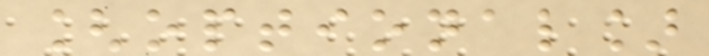[optional]
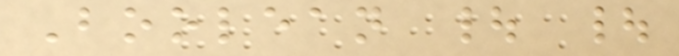Boolean | |
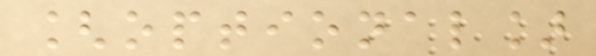[optional]
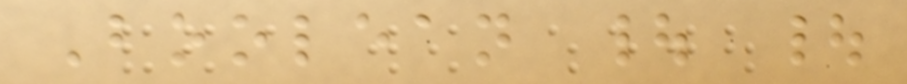Boolean | |
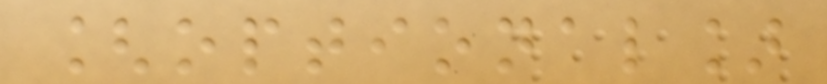[optional]
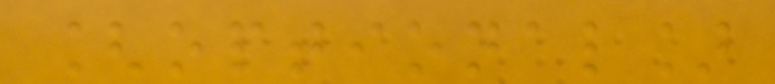[optional]
